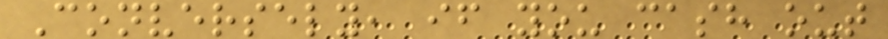Conversely, if you cash out
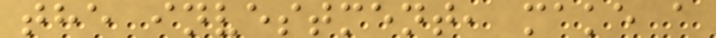the investment, make a
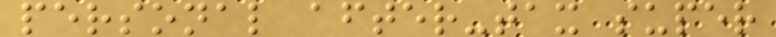personal after-tax super
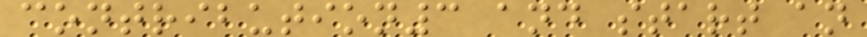contribution3 and start an
